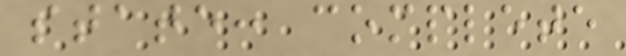state: complete
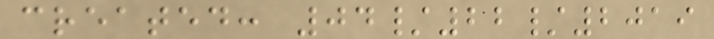created: 04/22/2019
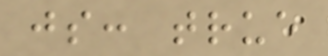js: true
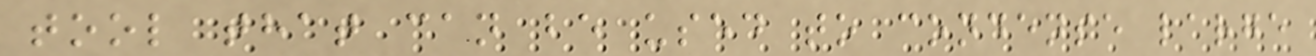tool that can be used to condense large
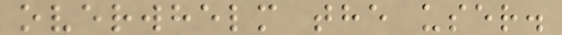overwhelm the user.
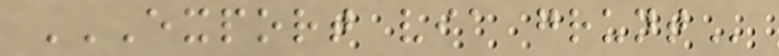EXPORT VIA GRUNT
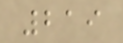219
